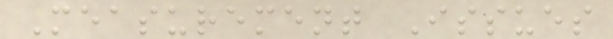Measurement Issues
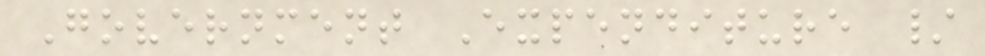Government Expenditure /
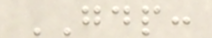GDP:
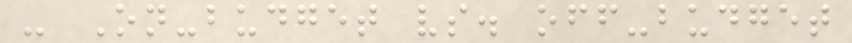- On-budget vs. off-budget
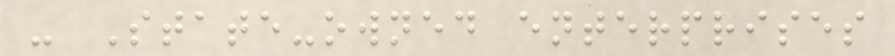- State-owned enterprises
